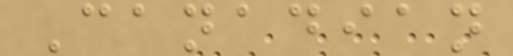Canadian
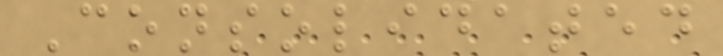Consolidated
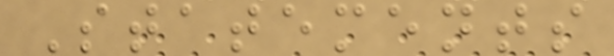Statements
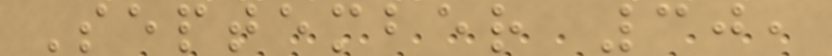September 30,
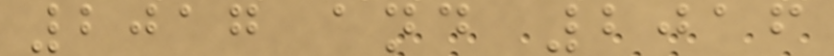2017 and 2016
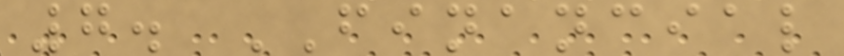7. FINANCIAL
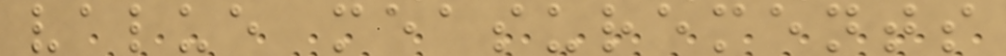value measurements
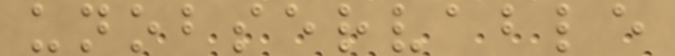unobservable
